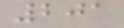201
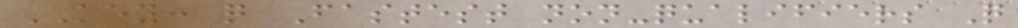KEY: q Fastest non-qualifiers Q
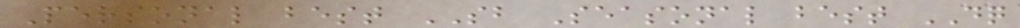Personal best SB Seasonal best DQ
